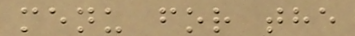menu for the
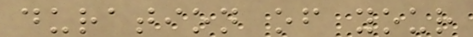duration of your
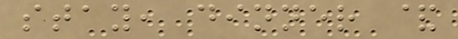stay, dinner &
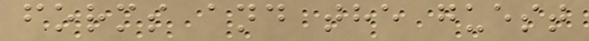forms and the guest
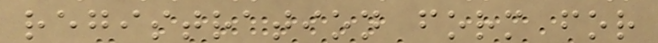registration form for
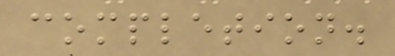completion.
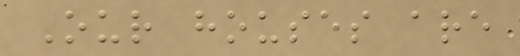Our houses are
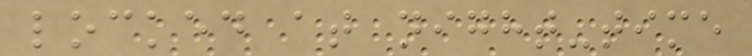locked at night-time
